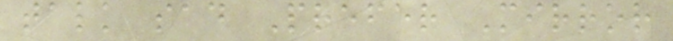talk sad Prefer Mirror
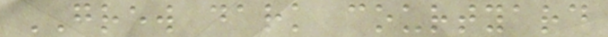GREW dark courtyard
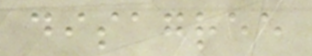disagree
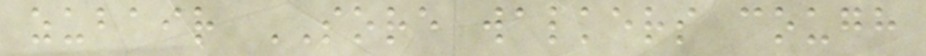zubair SORE walkers cough
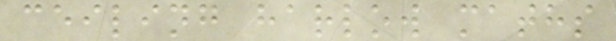ceiling harlow maths
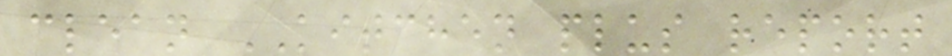clean KITCHEN plus report
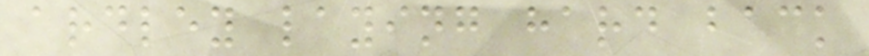ardley laying hard back
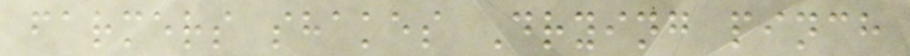farmers shakes Drying pinch
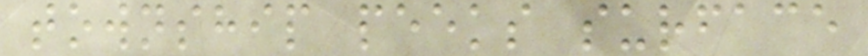township peeks surface
